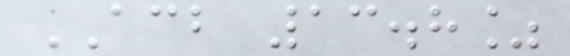ACB 13.8%
